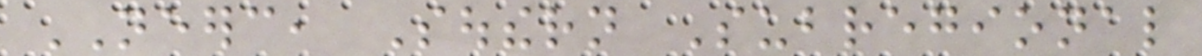NEERC, Southern Subregional
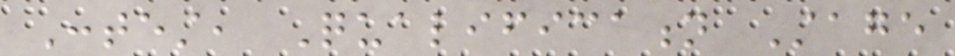Contest, Qualification Stage
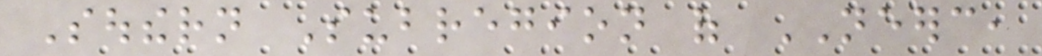Southern Subregion of NEERC,
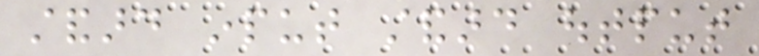standard input standard output
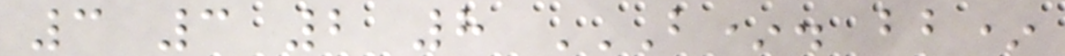3 3 2 8 B*. BB*
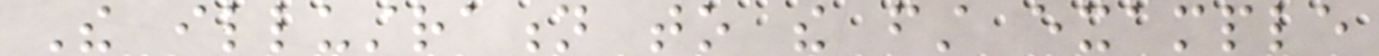The illustration to the first example
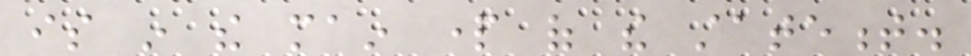is in the main part of the statement.
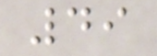49
